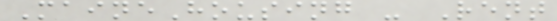MaineHousing - Rent
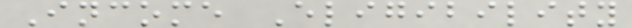Income Eligibility
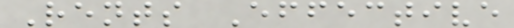Rents Effective
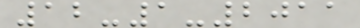12-1-2011
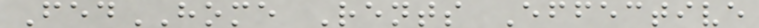FedHOME Rents Effective
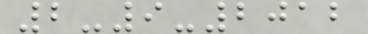2-9-2012
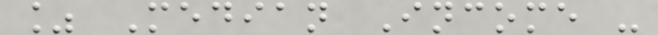% Median Income -
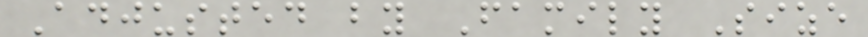Adjusted by Family Size
